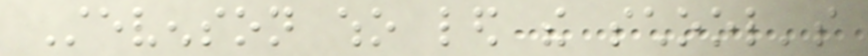Stevenson who led the school's
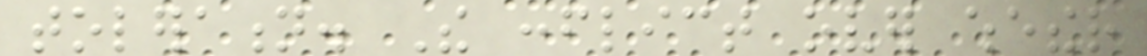toleration. The conflict over whether
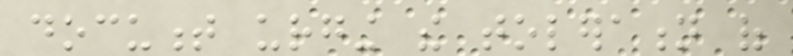document urging the toleration of
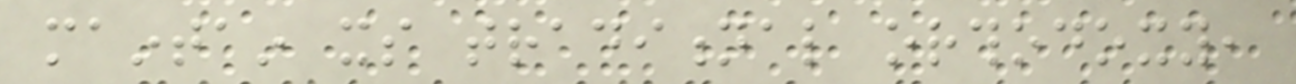maintain its traditional orthodoxy,
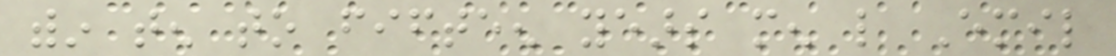within ten to fifteen years men like Emil
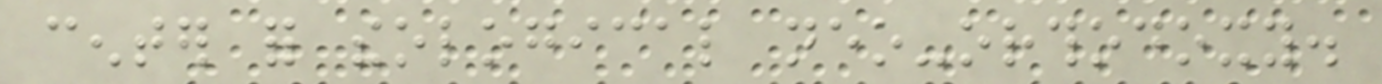center for theological neo-orthodoxy.
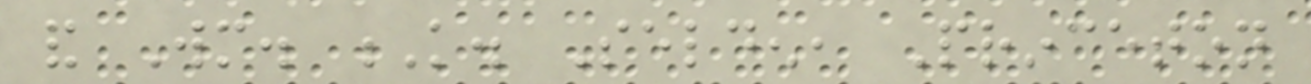and Wm. K. Selden, Princeton
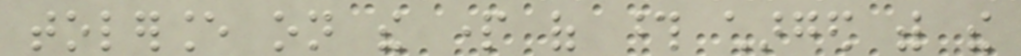tolerance on the part of those charged with the
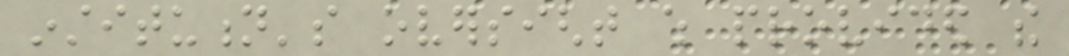institution's oversight which provided the
